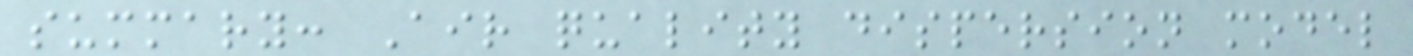summary: Air quality dispersion model
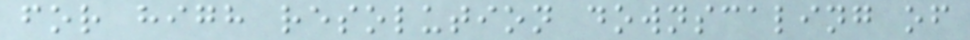for high resolution downscaling of
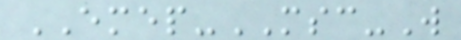EMEP-MSC-W
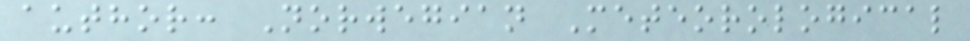author: Norwegian Meteorological
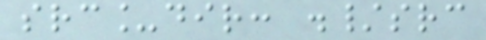src_dir: ./src
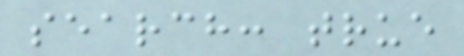search: true
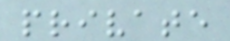private
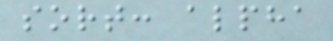sort: alpha
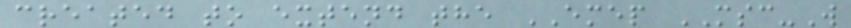created to extend the EMEP MSC-W
